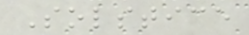Solstice
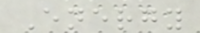Energy
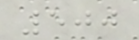500
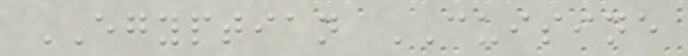EGYPTIAN CUISINE
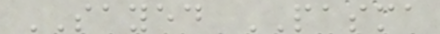SAYED PASMA
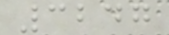3247
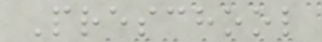Preschool
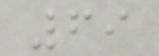69
